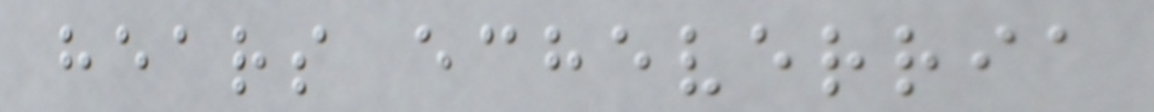hears echeverria
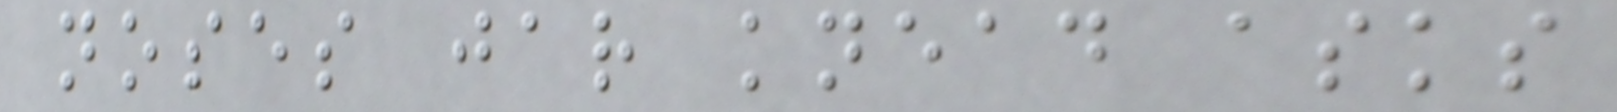noses jar knead asks
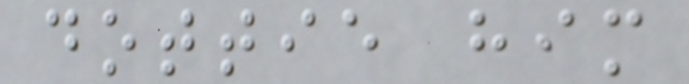dottie him
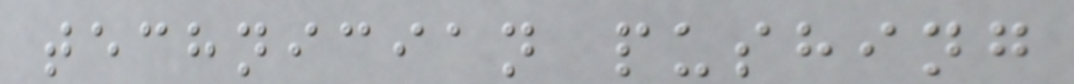technician pushing
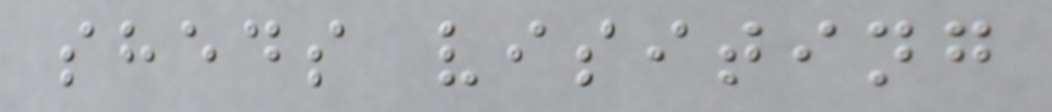sheds visiting
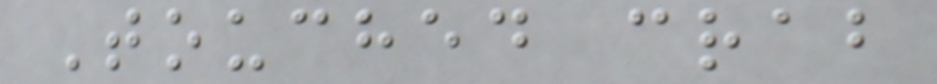Touched crab
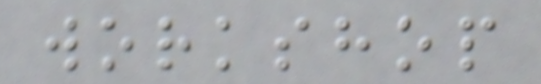workshop
